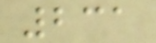231
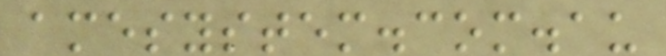amesystem.com.au
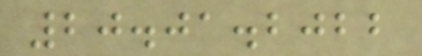20.01.2022
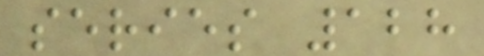series 128
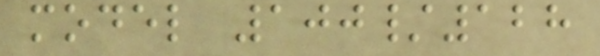model 100/128
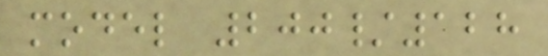model 200/128
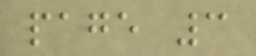page 3
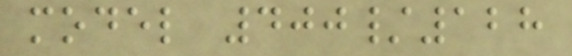model 400/128
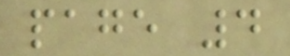page 4
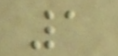1
